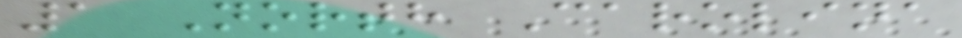1 North Carolina
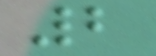2
